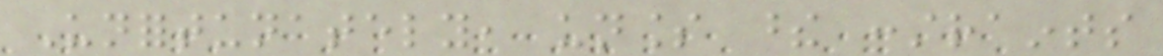Unfortunately, unless these constraints
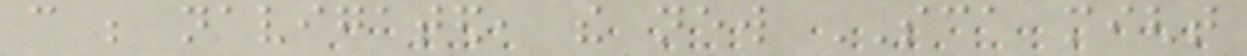can be navigated, the new SCA might
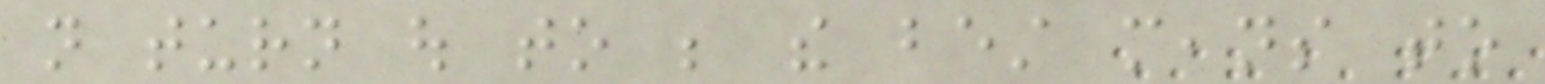not turn out to be the best means to
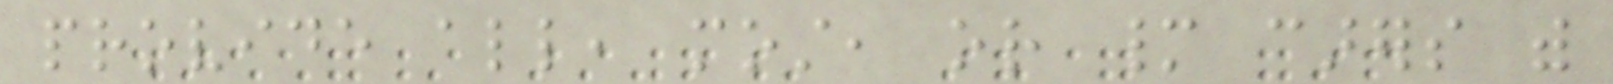provide all, most, or many carers with
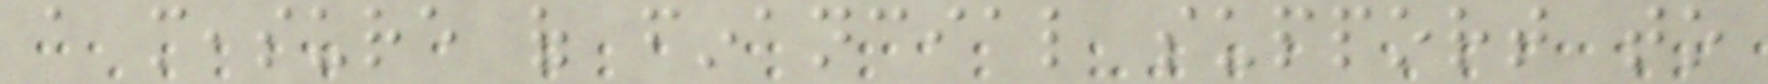a measure of financial support to
